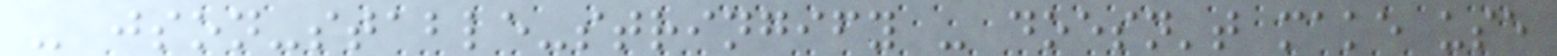- json-stable-stringify - doesn't make use
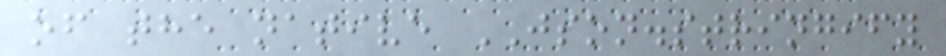of the native JSON.stringify
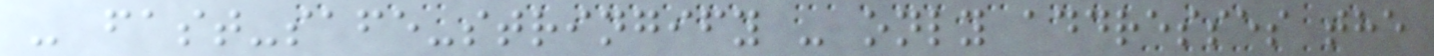- fast-safe-stringify - only addresses the
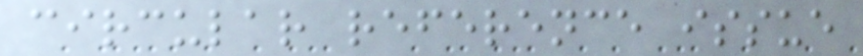circular reference issue
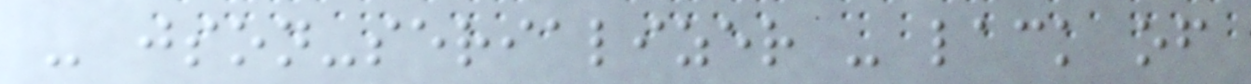- json-serializer - lack of
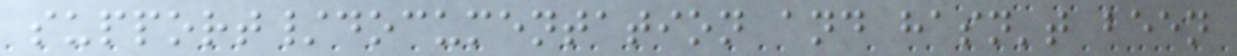support/documentation and hasn't been
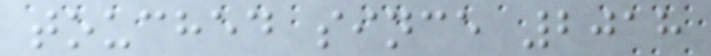touched since 2018
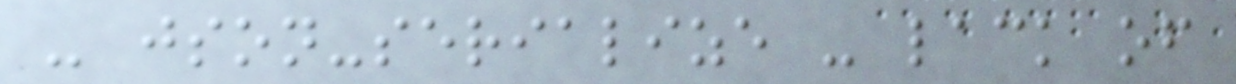- json-serialize - lack of
